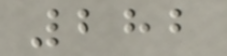282
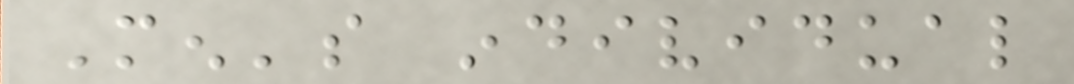Men's individual
